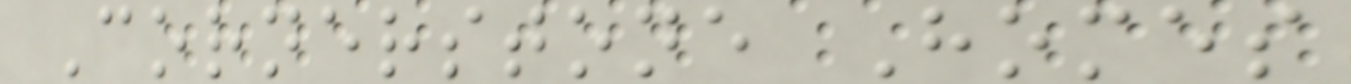Cornerstone Homes
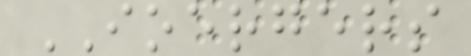IOERGERS
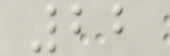22
